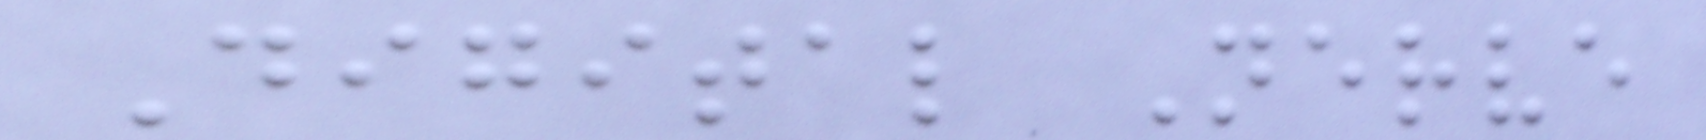Digital Nerve
